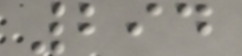294
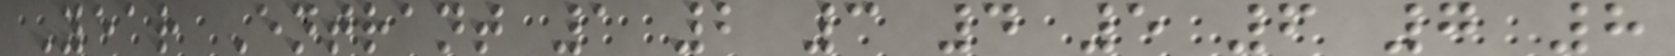Year Entrant 1 2 3 4 5 6 7 8
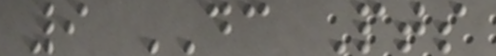9 DC Pts
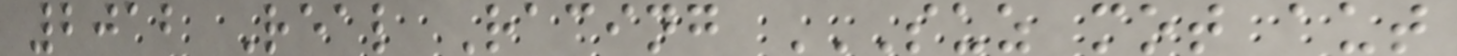2012 Real Racing SUZ MOT AUT
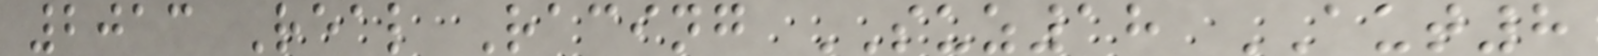2013 Real Racing SUZ18 AUT8
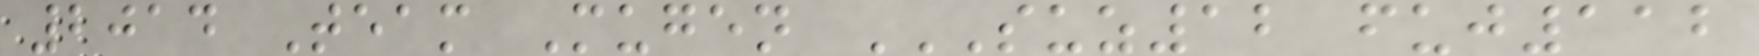2014 Team Mugen SUZ12 FUJ112
